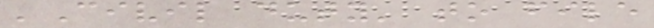'Civil duty' to file
